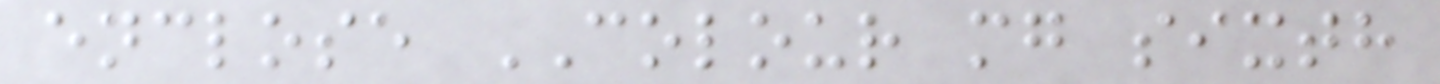enclose COLOUR mg sixth
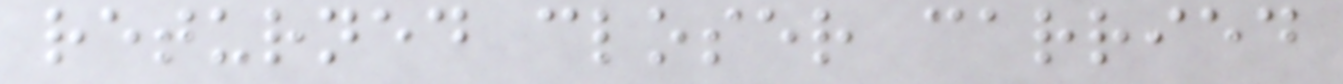returned closer carried
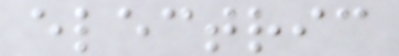electric
